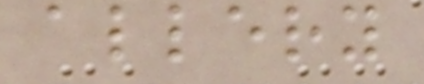allery
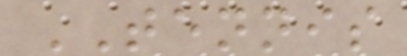TENNIS
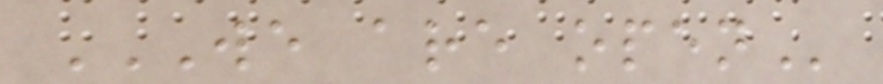WE ARE OPEN
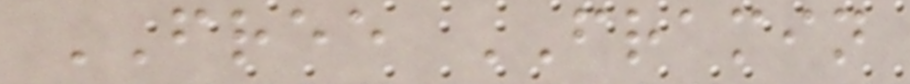FREE FRAMIN
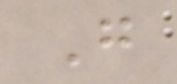G
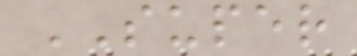SUPER
